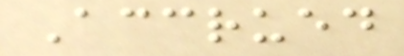Accrued
